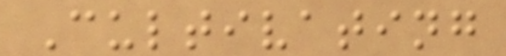Cultivating
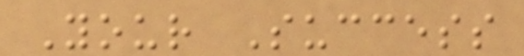Your Success
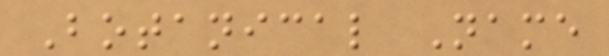Botanical Name
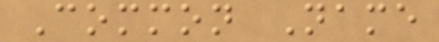Common Name
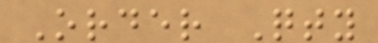Order Qty
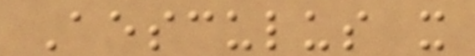Aesculus x
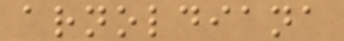arnoldiana
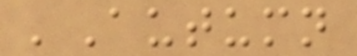'Autumn
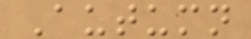Autumn
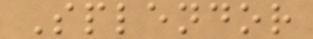Splendor
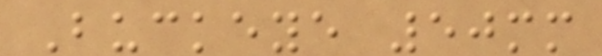Buckeye 50mm
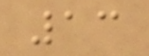13
